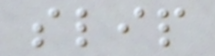slip
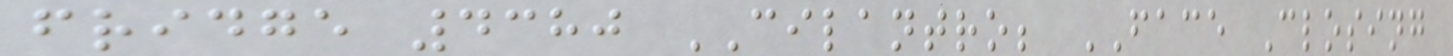fridge 4380 CILANTRO; FACE Closing
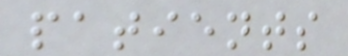patients
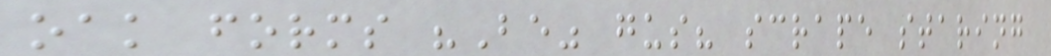oak forms "Be" gus? scrape staring
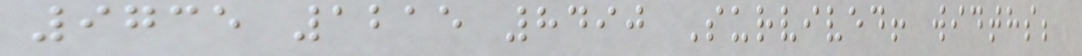9735 1215 8490 Survived! widths;
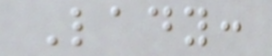Lady:
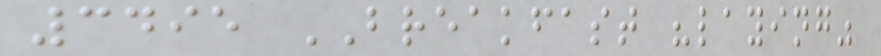3495 BREAKFAST "laying"
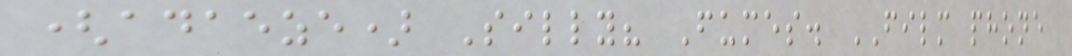(adaeze) Silly? Fumes. FILM phone
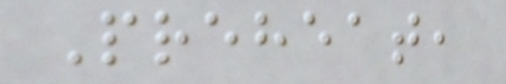Preheat,
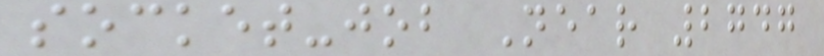socket-job Near 2747
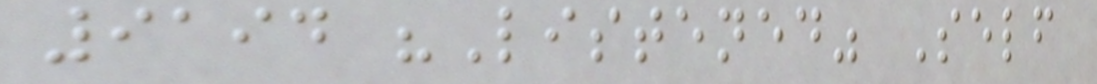9194 "Listened" Self
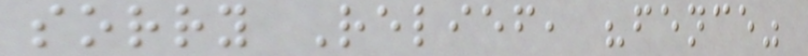sorry Relief, "fence"
